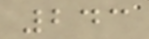243
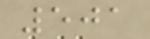501
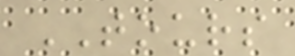TOURS
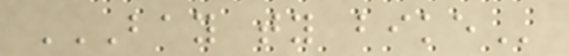BAY TY BIKE
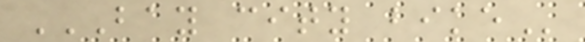BAY CITY BIKE
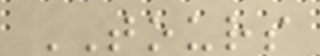TOURS
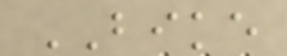BIKE
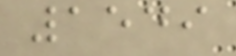1549
